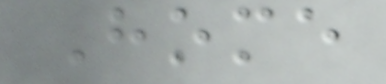Home
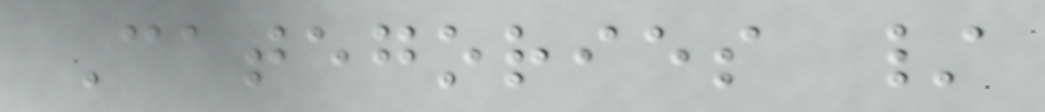Categories /
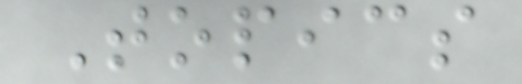Topics
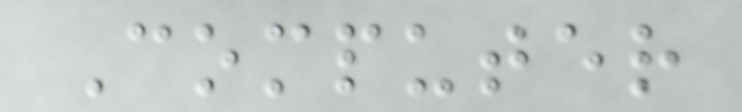Computer
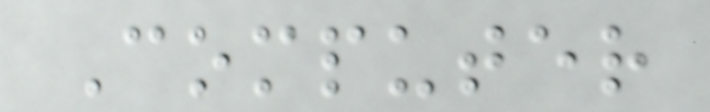Computer
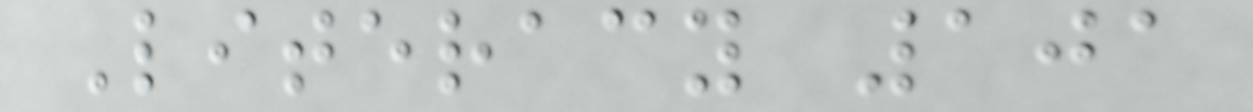Literacy 101
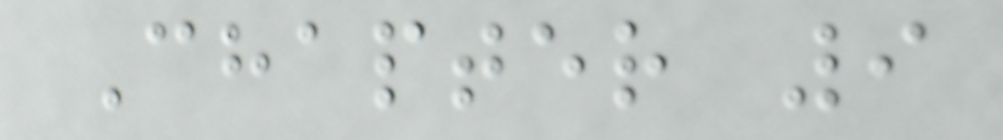Chapter 9
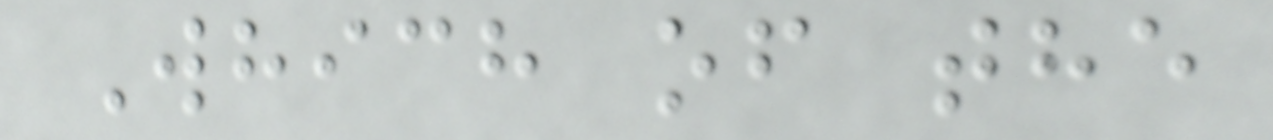Which of the
